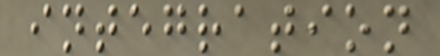integration
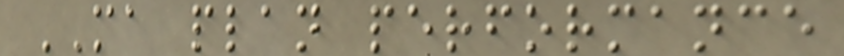MA plan performance
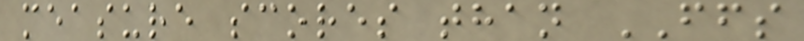measure scores than FFS
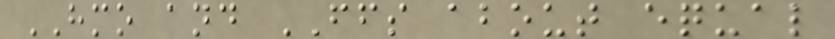HMO and FFS about equal
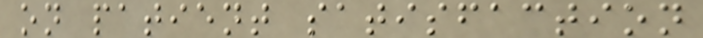on patient satisfaction
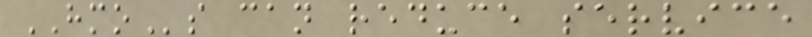HMOs can reduce service
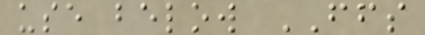use below FFS
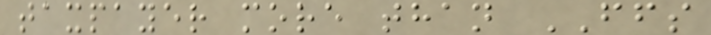taxpayer more than FFS
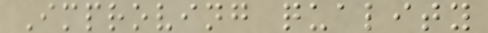Improving quality
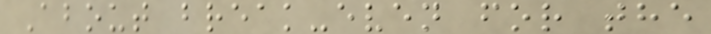About break-even for the
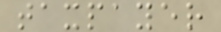taxpayer
